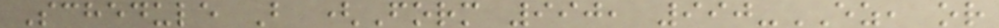Schedule B (Form 990, 990-EZ, or
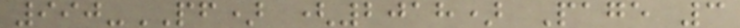990-PF) (2018) Page 3
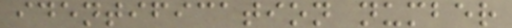identification number
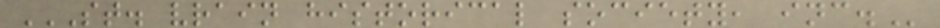ST. VRAIN HISTORICAL SOCIETY, INC.
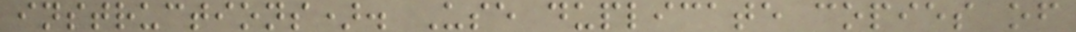instructions). Use duplicate copies of
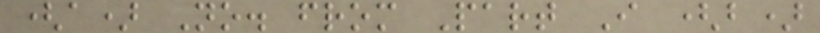(a) No. from Part I (b)
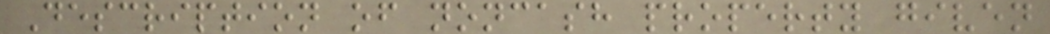Description of noncash property given
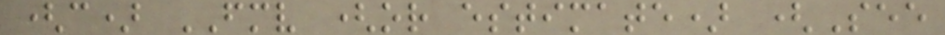(c) FMV (or estimate) (See
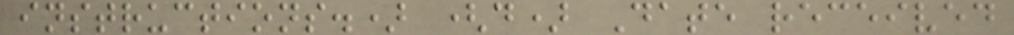instructions.) (d) Date received
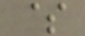$
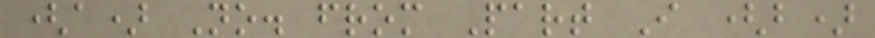(a) No. from Part I (b)
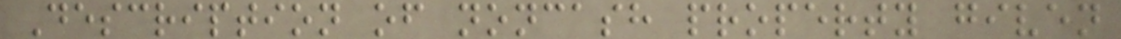Description of noncash property given
